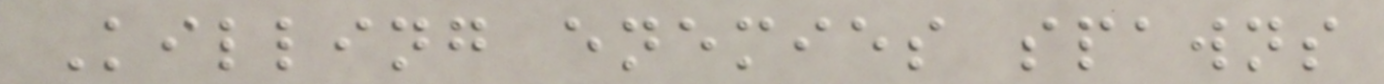Killing enemies spawns
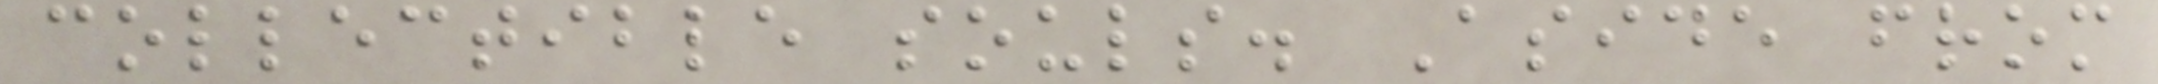collectible souls. Aside from
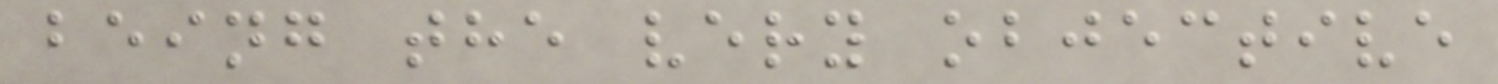being the very objective
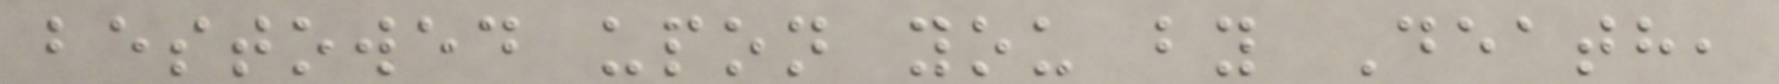bestowed upon you by Death,
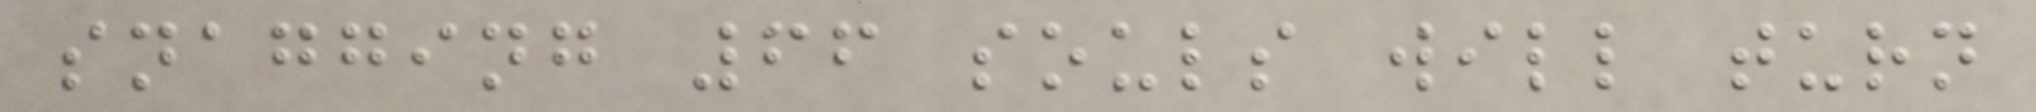snagging 66 souls will turn
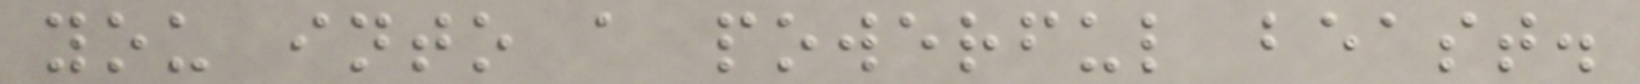you into a powerful beast.
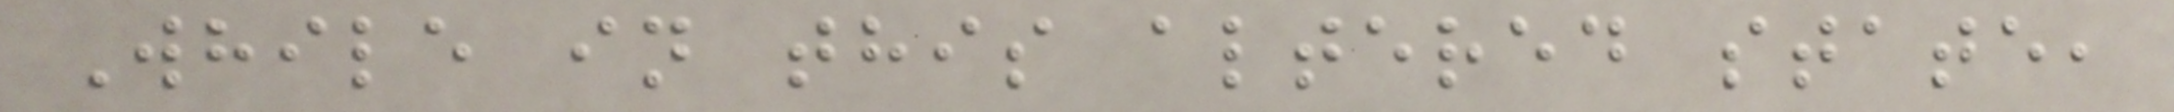While in this altered state,
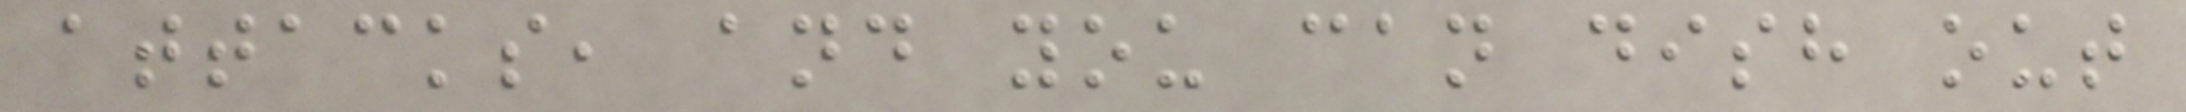attacks, and you can dish out
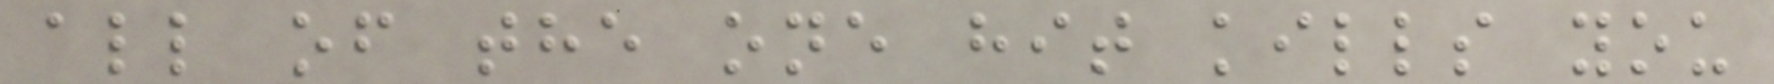all of the one hit kills you
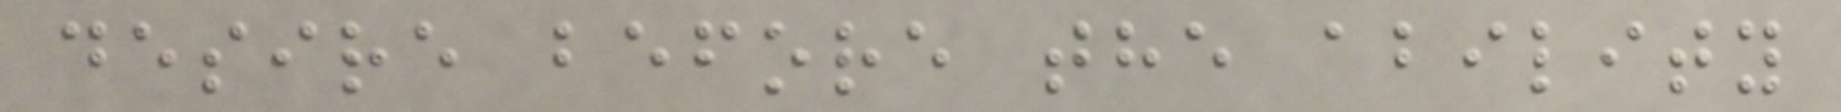desire before the ability
